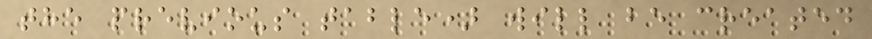the previous table) will be created
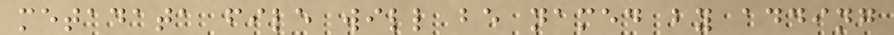metadata file will be named by adding
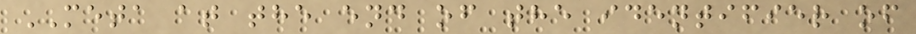META at the end of the identifier of
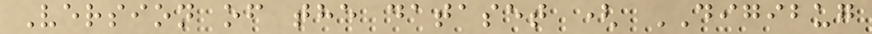Version of the dataset ( DIGIBUG
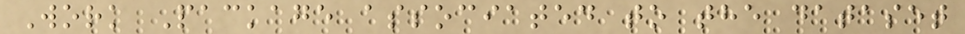Work Package associated to the dataset
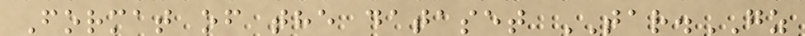Format of the dataset TAR.GZ
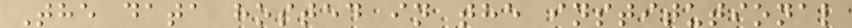The data hosted in the institutional
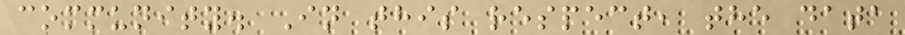community. In this respect, the data
